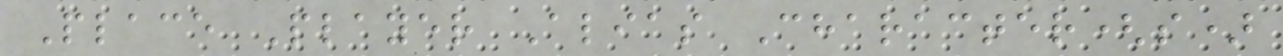Place Player Alias Character(s)
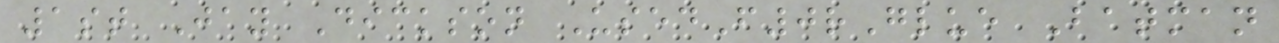1st Jay Dickson UsedF0rGlue Batman
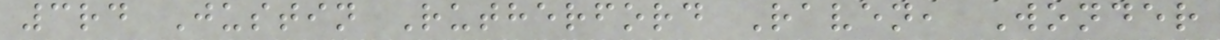3rd Justin Rutherford Raven, Wonder
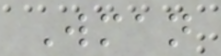Wman
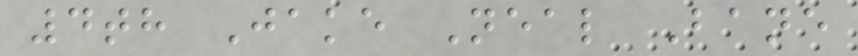4th Jake Neal Bane
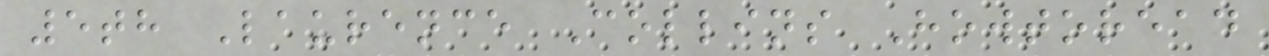5th Laurence Collins Howtoread
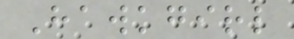Hawkgirl
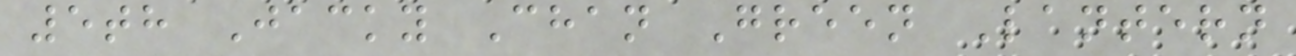5th Jacky Chan Green Lantern
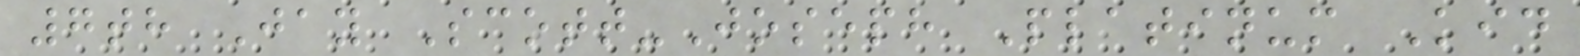7th Jay Scott-Joseph Platinum Kid
